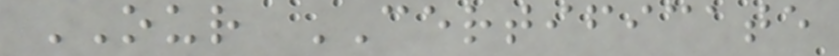OUR CERTIFICATE
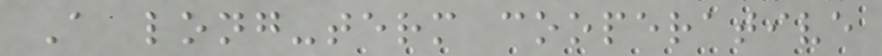A long-term cooperative
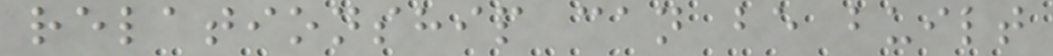relationship can be built
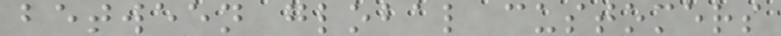between global customers
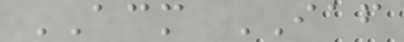ACM IAF
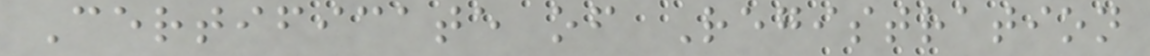Certificate of Registration
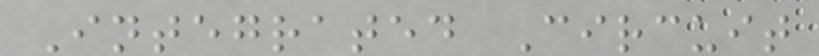Integrated Circuit
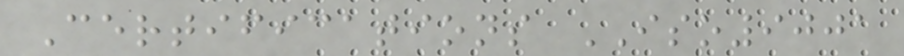Certifications ISO9001
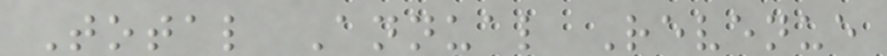Total Annual Revenue
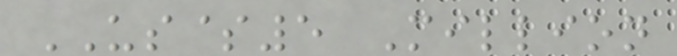US$5 Million
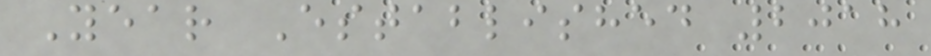Year Established 2018
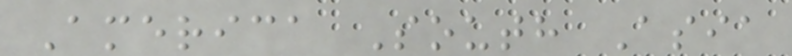America South Asia
